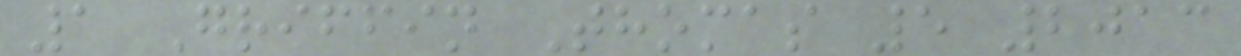1 Griffin Thomas 5 2013
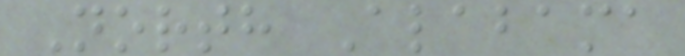North Alabama
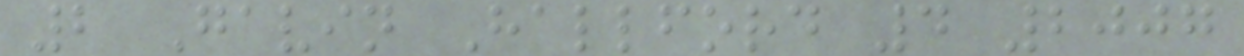2 Gavin Hallford 4 2007
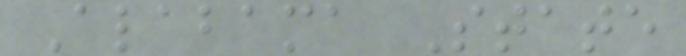Alabama State
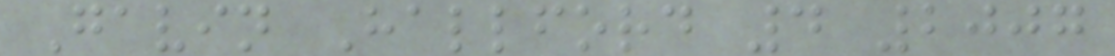Gavin Hallford 4 2007
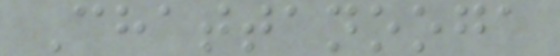Chattanooga
